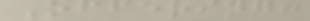Offering:
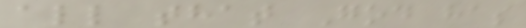all that God has
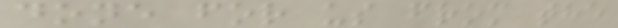done for us from the
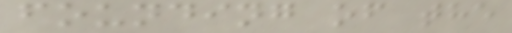founding of the
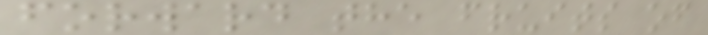forward the fruits of
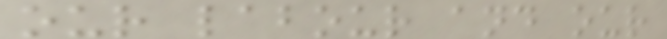our labour and our
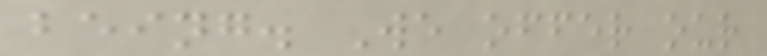being. We offer our
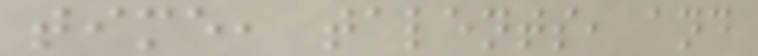time, talents, and
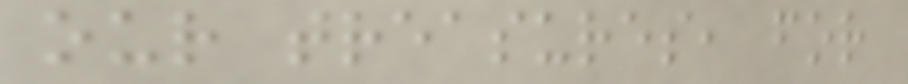our treasures, for
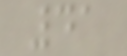41
